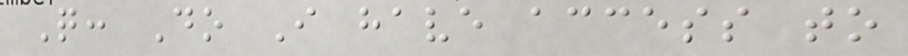Q: Do I have access to
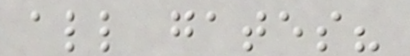all gates?
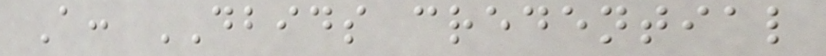A: DBIDS credential
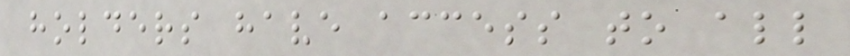holders have access to all
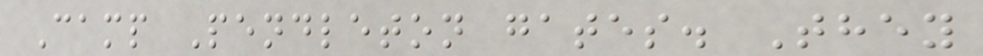Camp Pendleton gates. They
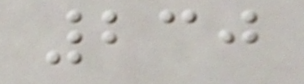230
